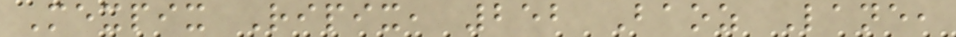Mexpix Ripix, 252 Baoz Lane,
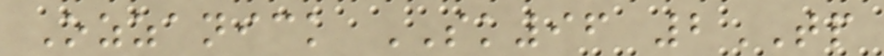Ozzanick SK96 2TP
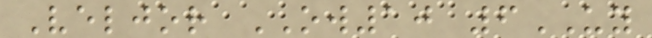Veljor OW10 6UY
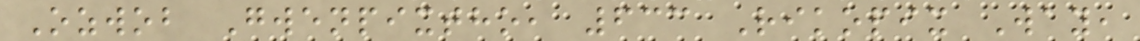Ozwob Gwenpixtho, 633 Rikopix Way,
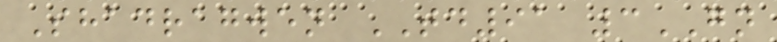Shadragwen TD91 3GN
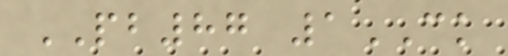PB87 1CK
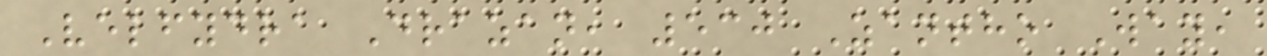Velfydra Drazan, 530 Zantho Way,
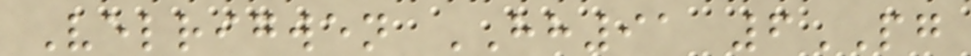Velrigwen HH91 6PG
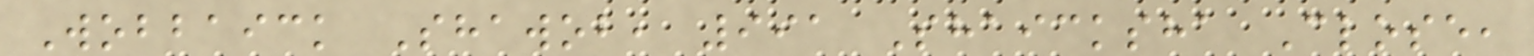Wobbaick Shawob, 991 Shaicksha Close,
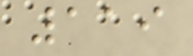119
